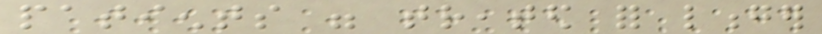patients were treated for longer
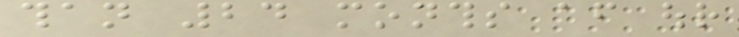than 24 months after our
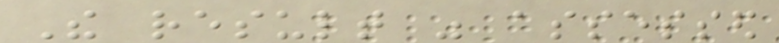The result was assessed
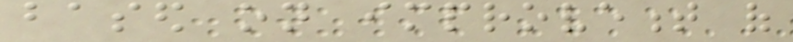based on improvement of
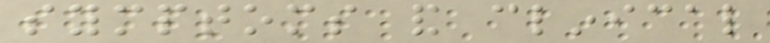symptoms and clinical
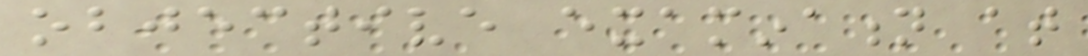objective examination at
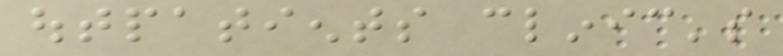outpatients clinic's
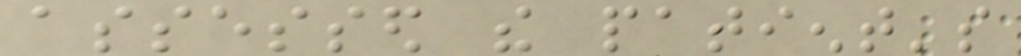assessed the patient's
